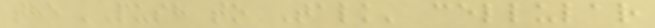the 'Push to Talk' cellular
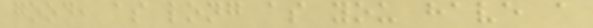good, as long as you have a
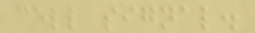cell signal.
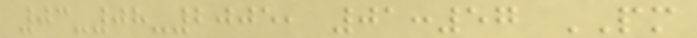03-08-2005, 01:57 PM
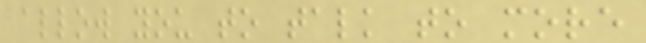allow you to talk to more
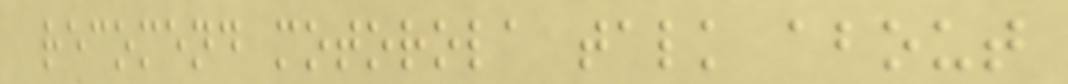recomend motorola talk about
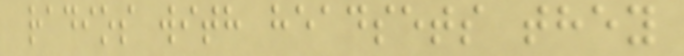radios with headsets they
